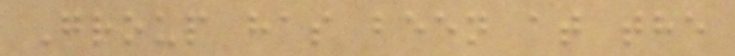Group has been at the
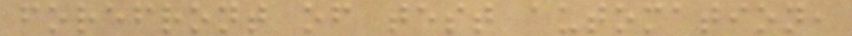forefront of test automation,
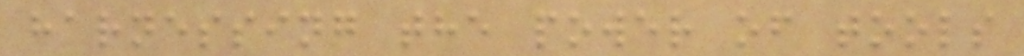harnessing the power of tools
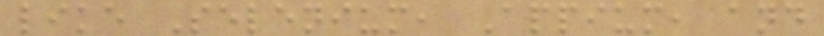like Selenium, Appium, and
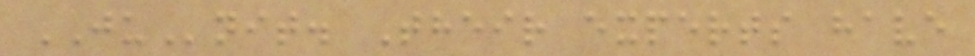JUnit. Their experts have
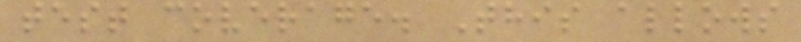test coverage. This allows
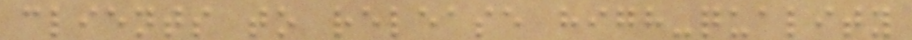clients to release high-quality
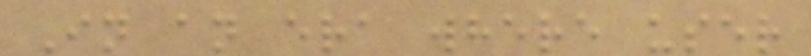In an era where user
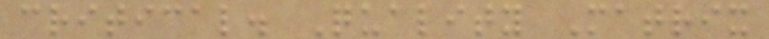critical. Quality Matrix
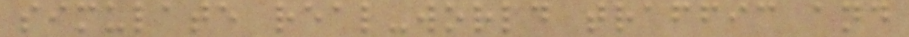simulate real-world traffic and
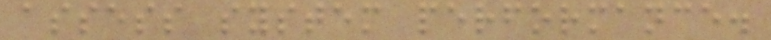assess system performance.
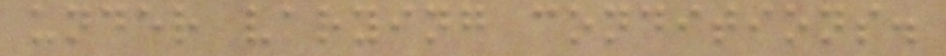under varying conditions.
